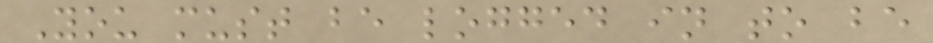You must be logged in to be
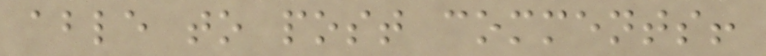able to post comments!
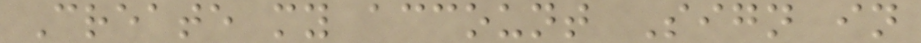Create my account Sign in
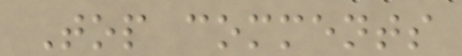Top comments
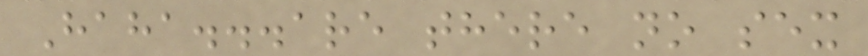Haha...are there no sex
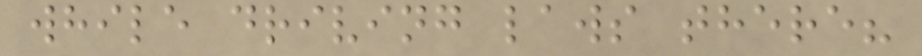while driving laws there?
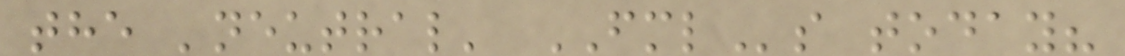the 'neutral' FMLs today?
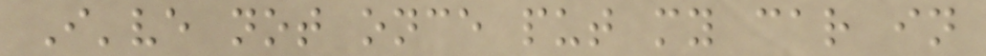I've not once put my car in
